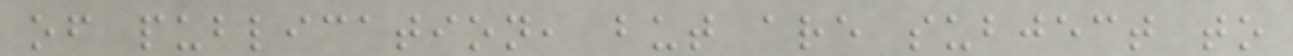of publication, but are subject to
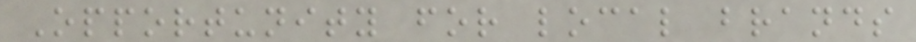Opportunity for local brands
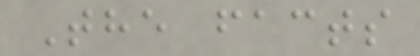The facts
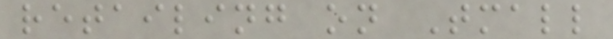retailing on Tmall
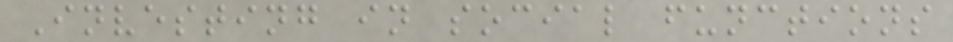Investing in social functions
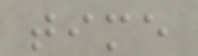time
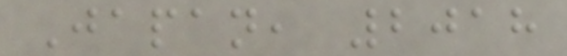Japan, 2018
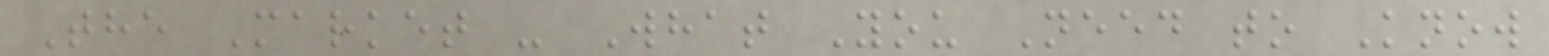The Market - What You Need to Know
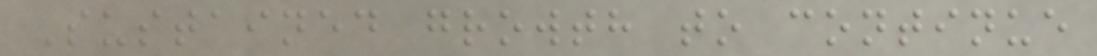Sustained growth to continue
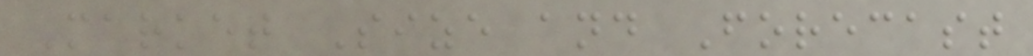Market Size and Forecast
